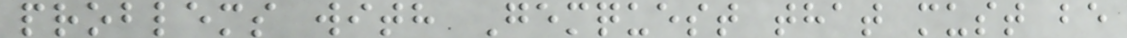problems with Gemquest that must be
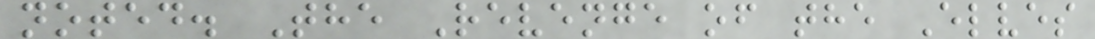noted. The Revenge of the Elves
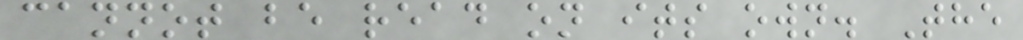cannot be read on its own. The
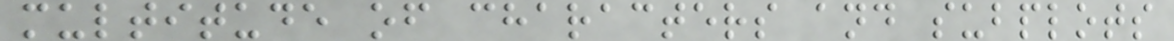multitude of characters and subplots
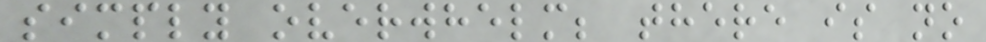simply overwhelm; there is no
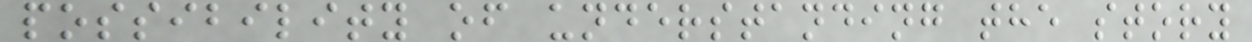possibility of understanding the story
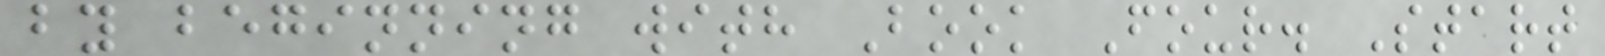by beginning with Book Four. Start
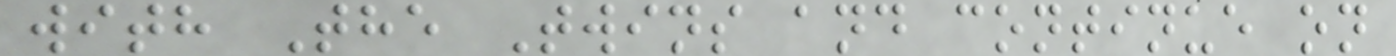with The Twins and continue on
